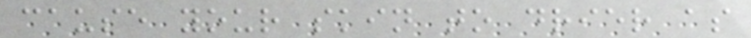cause your skin to drier as
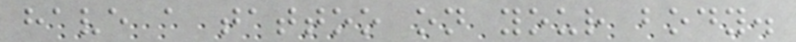have a tattoo on your body.
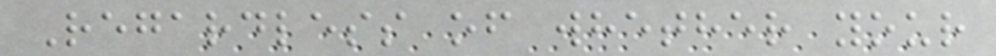Regardless of whether your
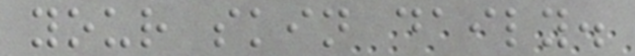your skin daily.
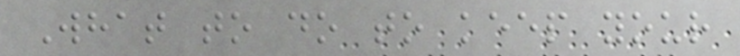What to do to keep your
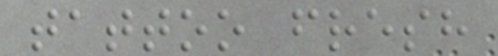tattoo fresh
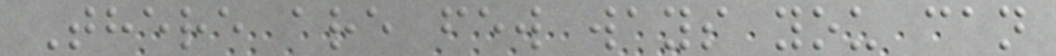There are few ways you can
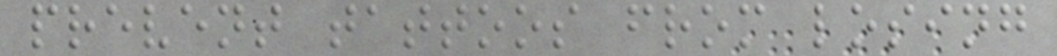prevent tattoos from losing
